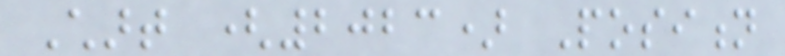Chart (2023) Position
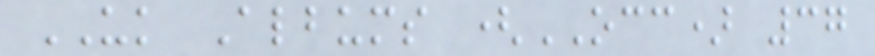UK Albums (OCC) 37
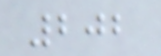202
